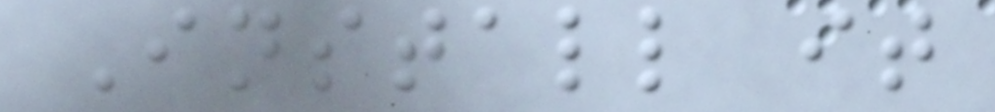Install it
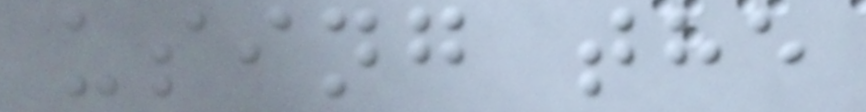using the
